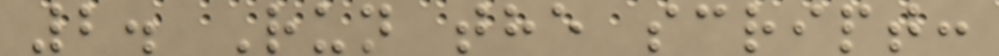2. Run the script:
